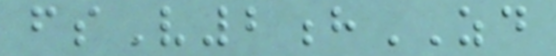fsV2hZD
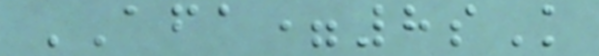AFA=8sK
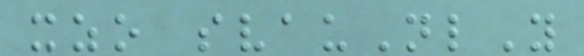xzo svauNlY
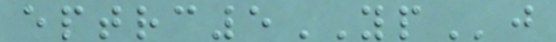eptrc5YPj
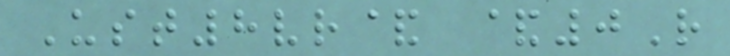Ust8vr& &0R
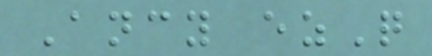Ancy ezQ
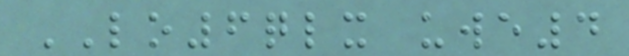LO6qlx uwe4
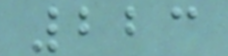223
